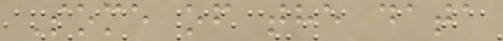Some of the data
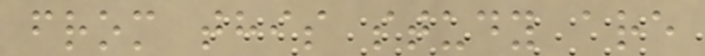from this study are
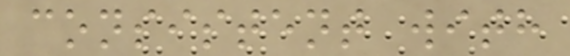consistent with
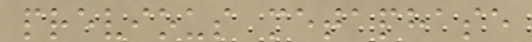previous metaphase
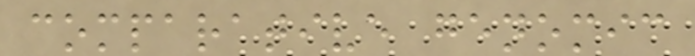comparative genomic
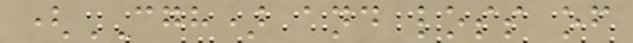(CGH) and loss of
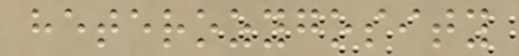heterozygosity
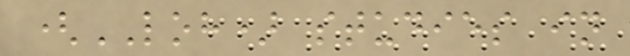(LOH) studies in
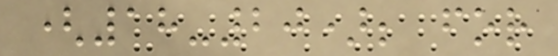(18-20); for
